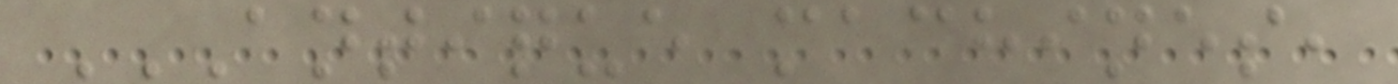ANTIQUE MACHINES,
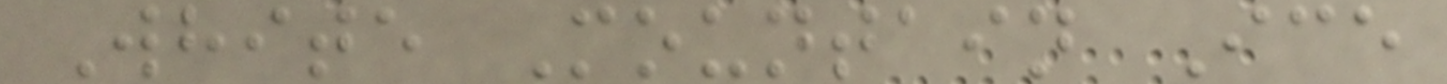White Mountain Ice
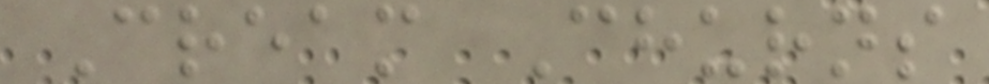Cream Churns
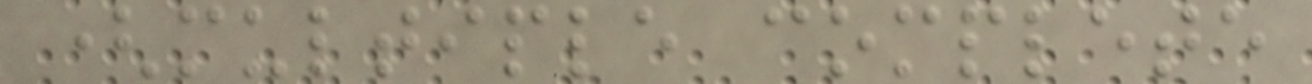(multiple complete
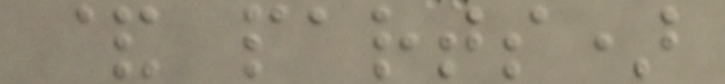& parts)
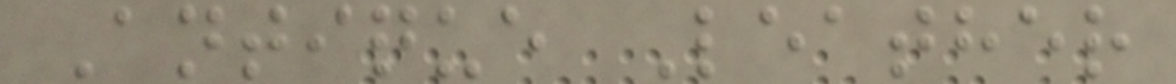Antique Leather
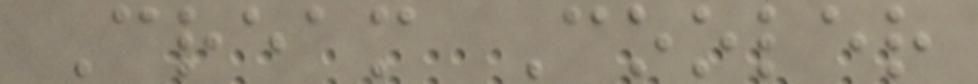Cream Cooler
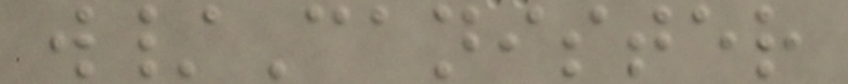w/Canister
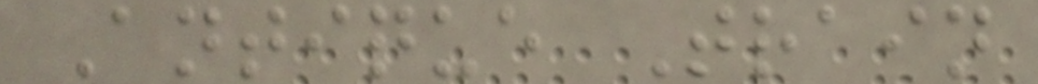Antique Train
